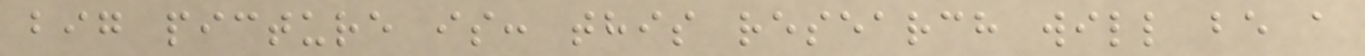big picture is: this research will be a
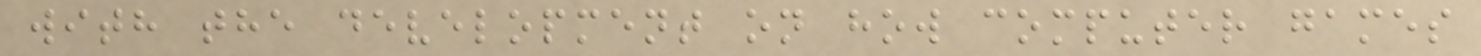with the development on how computer games
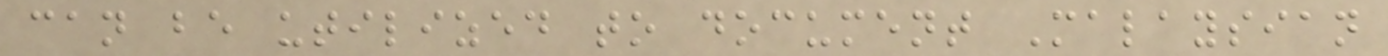can be utilized to document Malaysian
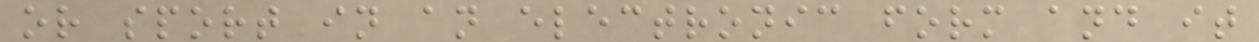or sport in an electronic form and it
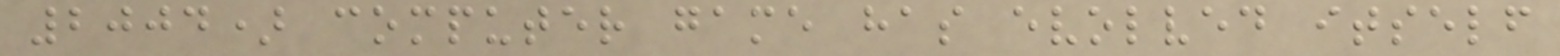2004) computer game has evolved itself
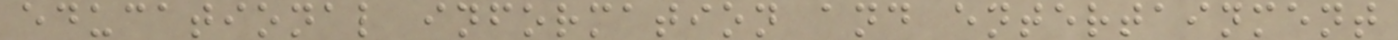educational information and entertainment
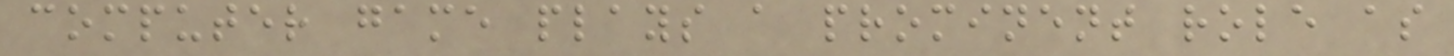computer game plays a prominent role as
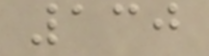130
